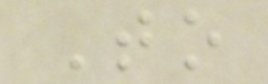To
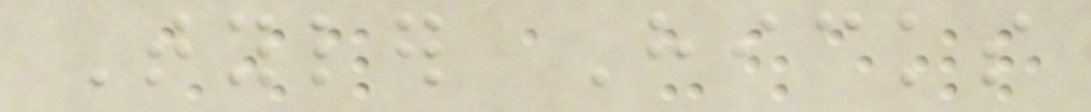Tyler Hicks
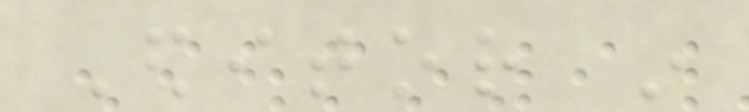Editor in
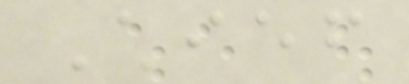Chief
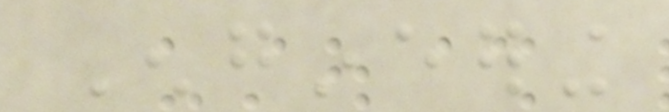Engineering
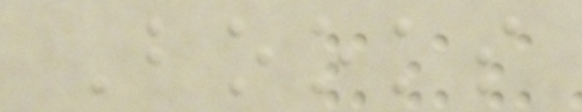Books
